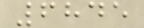6845
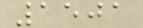1501
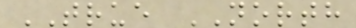TRUE NORTH
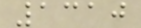1310
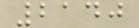2140
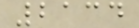2134
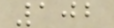102
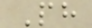Ph
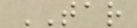TAR
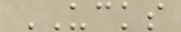UCKS
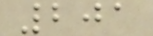201
